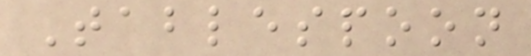Tablespoon
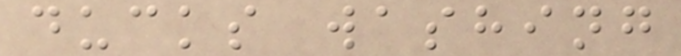ducks washing
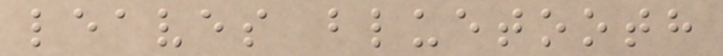leaves bluetooth
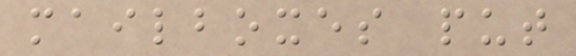mailboxes put
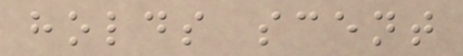holds scent
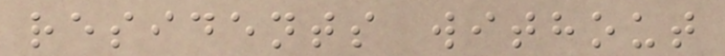residents without
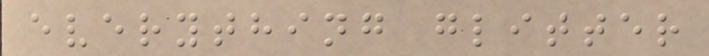everything glitter
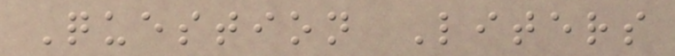Question Liters
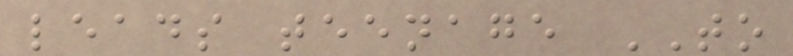leads teenage TO
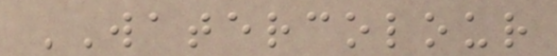WATERCOLOUR
